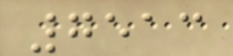7513
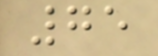75
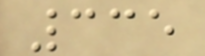335
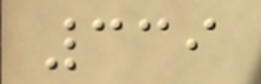339
